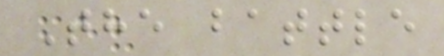The battle
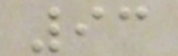93
